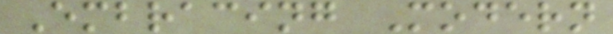Embracing Modern
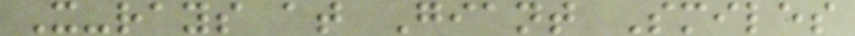X-rays at Giant Smiles
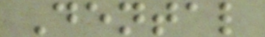Dental
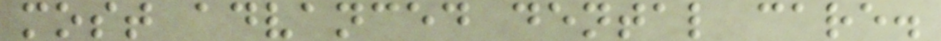most advanced dental care.
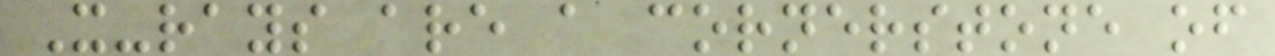X-rays are a cornerstone of
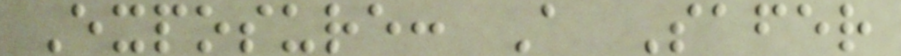Exposure: A Safer
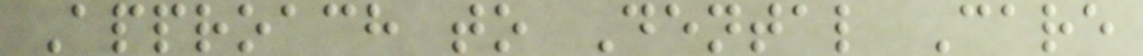Approach to Dental Care
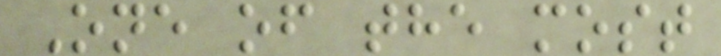One of the most
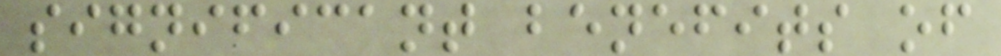significant benefits of
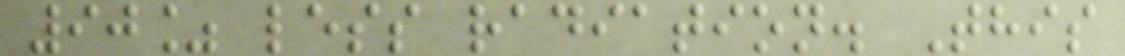90% less radiation. This
